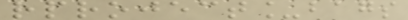rproject_bags
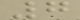7
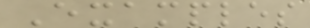Examples
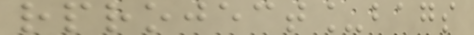rproject_bags
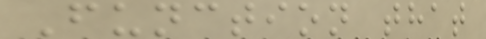Function that
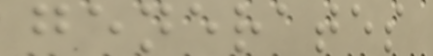generates
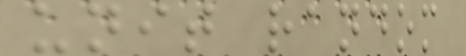unit random
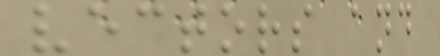vectors and
